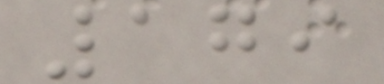179
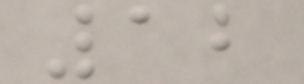12
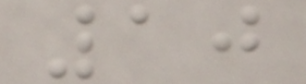10
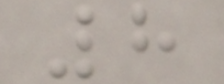8
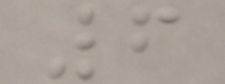6
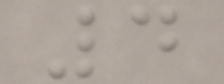4
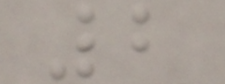2
